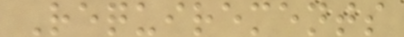Requirements
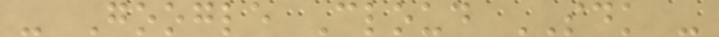- Google Cloud SDK -
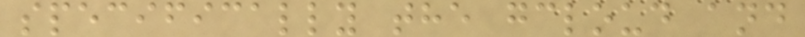specifically the gcloud and
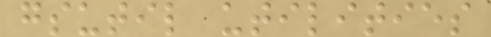gsutil utilities
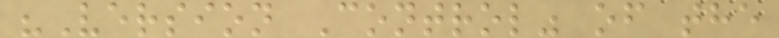"Version Control" of the
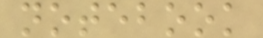notebook
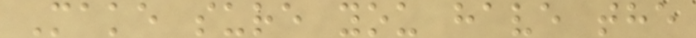Make sure you have the
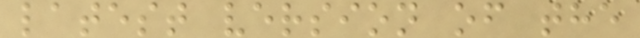latest version of the
